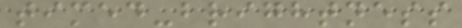timed-brightness
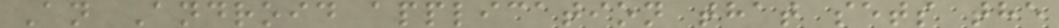An Android application that sets the
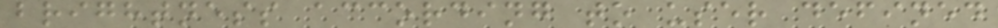brightness according to user defined
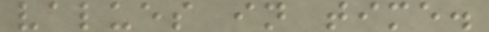values in time.
